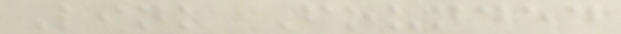Link Founded
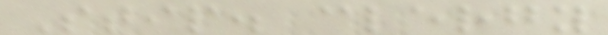Stip. clergy
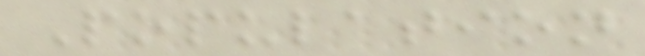Population
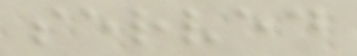served
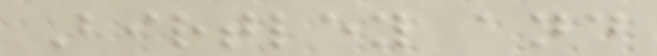Birtley and
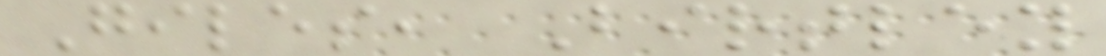Giles, Birtley
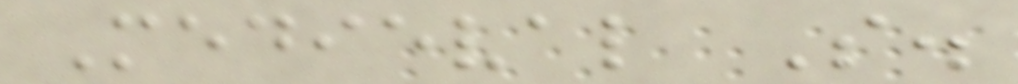Medieval S.
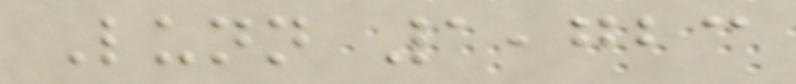Lunn 1,723
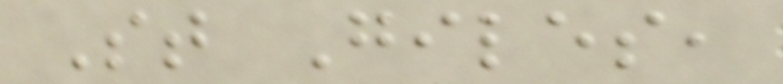St Giles,
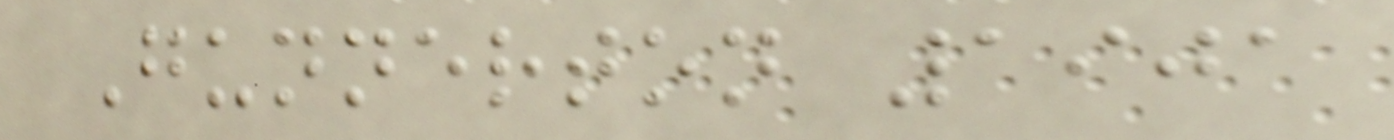Gunnerton 1901
